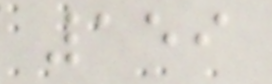159
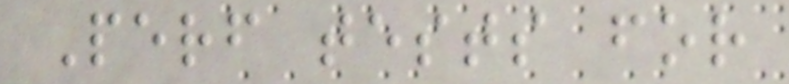Perf tests for
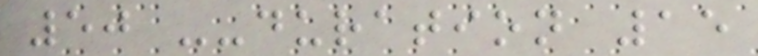50 --duration 15
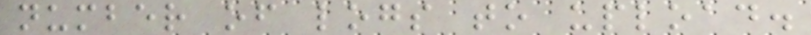number of logs to upload.
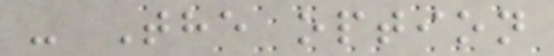- The option
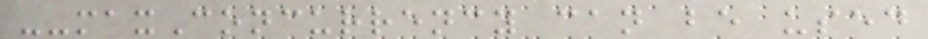--maxConcurrency can be used
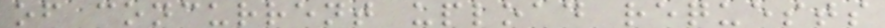of concurrent upload requests
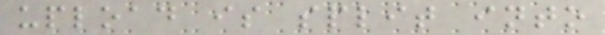upload is split into
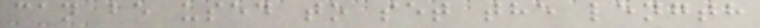can be used to set the length
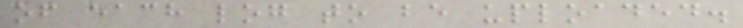of each log to be uploaded.
